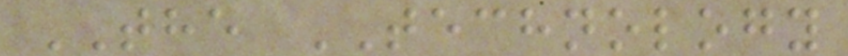THE TECHNOLOGY
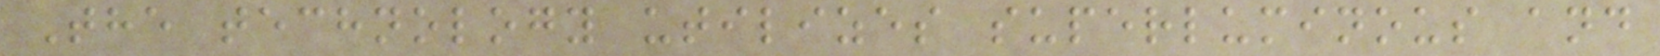The technology utilizes superluminous and
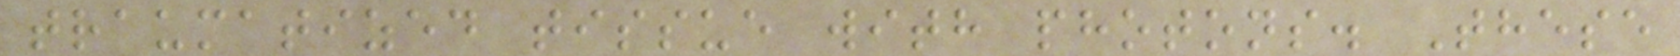traumatized tissue with photons. These
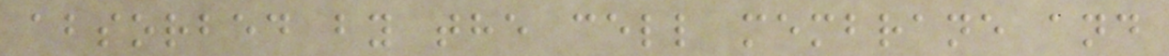absorbed by the cell membrane and
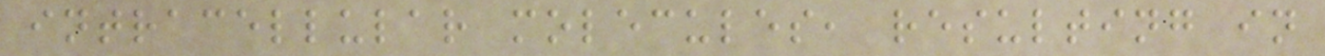intracellular molecules, resulting in
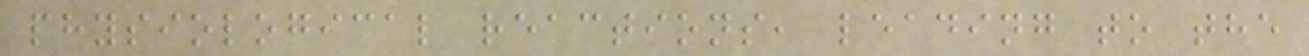physiological reactions, leading to the
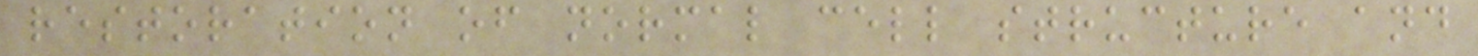restoration of normal cell structure and
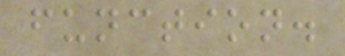function.
